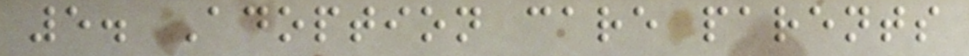5. Adoption care parents
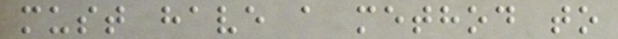must have a method to
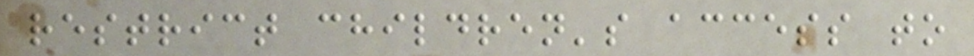restrict children's access to
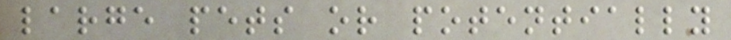large pets or potentially
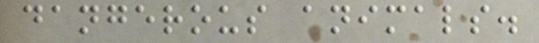dangerous animals.
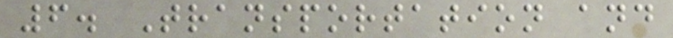6. Transportation and
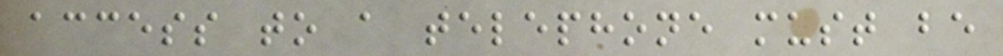access to a telephone must be
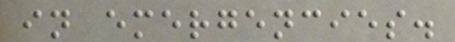in emergencies.
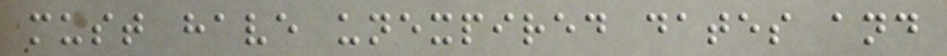must have unexpired dates and
